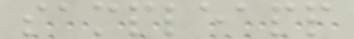sampleapp
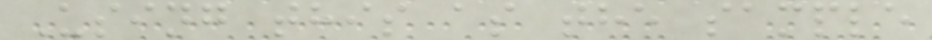Using this as the sample
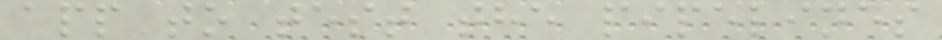app to test the pipelines
